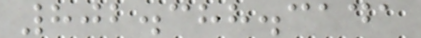802.388.3141
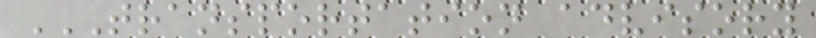TRANSPORTATION ADVISORY
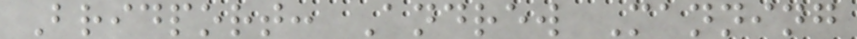Bridport: Andrew Manning
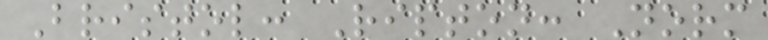Bristol: Ripton: Norm
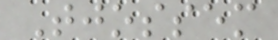Tjossem
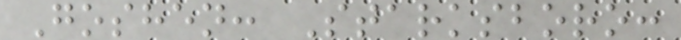Goshen: Starksboro:
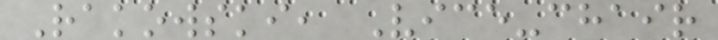Rakowski, Vice-chair
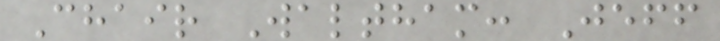Chair Waltham: Jeff
